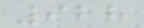928
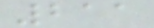211
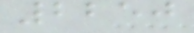2250
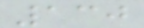130
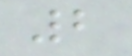2
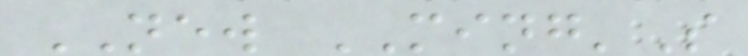NEW MING'S
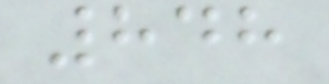848
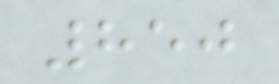850
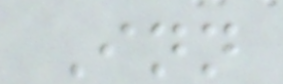Inn
